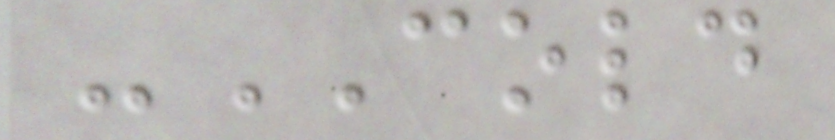-COLD
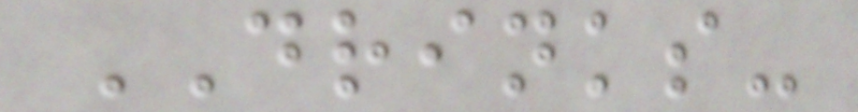DRINKS-
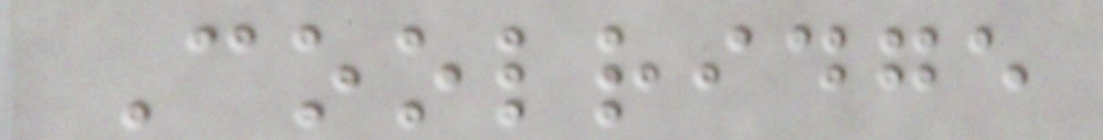Coolridge
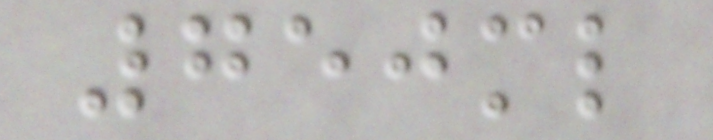750ml
